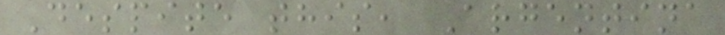Despite this, Argentina
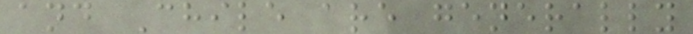and Chile are generally
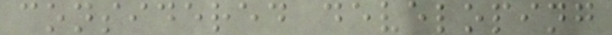considered developing
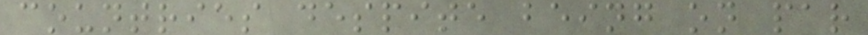countries despite being on par
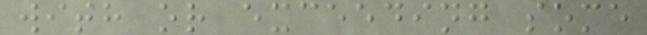with or exceeding some
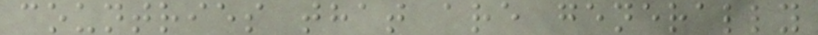countries that are generally
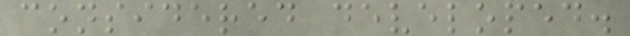considered developed.
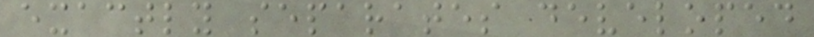exactly separates developed
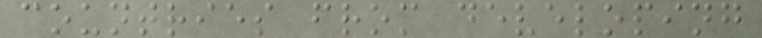countries from developing
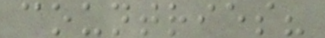countries?
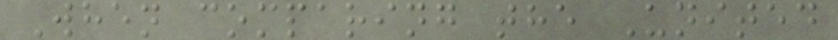When comparing the United
